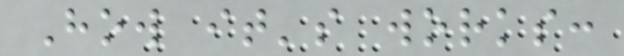How it's works:
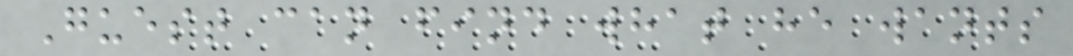Guest can find what he wants
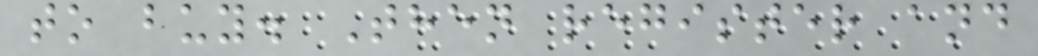to buy. Then register and
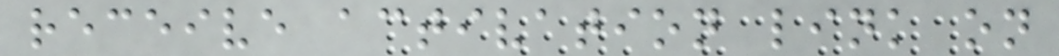receive activation link on
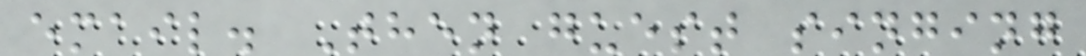email. Then guest singing
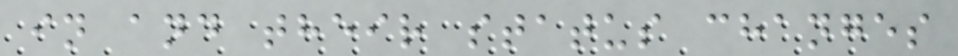in and their status changes
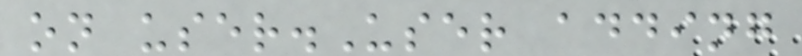on user.User adding
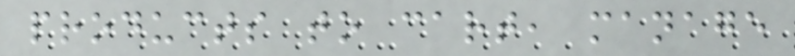products to cart, manage
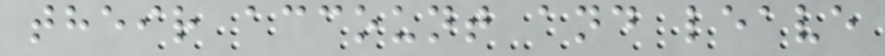their account and leave
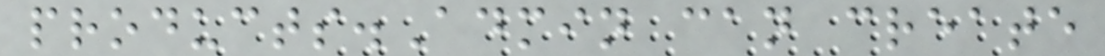products.Admin can create
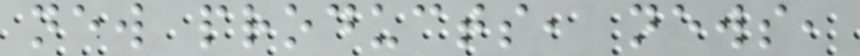new products, news,
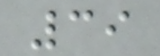39
